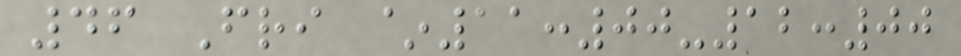46 Fri ~11:00-12:00
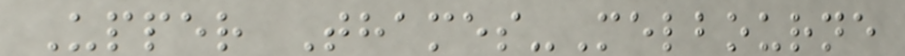Upper Thames-Melbourne
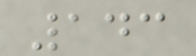143
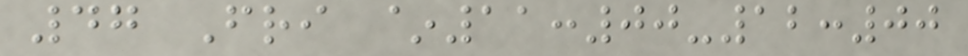47 Fri ~11:00-12:00
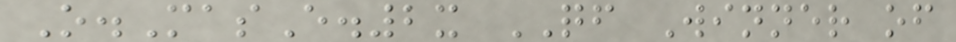O.MasE.2x QF Winner of
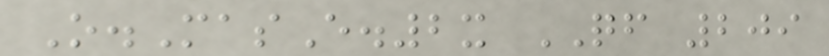O.MasE.2x QF 209
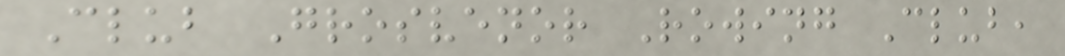Club Grosvenor Rowing Club,
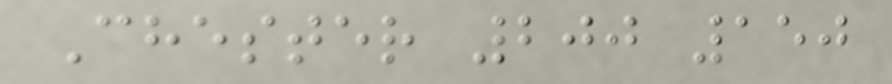Chester 200 150
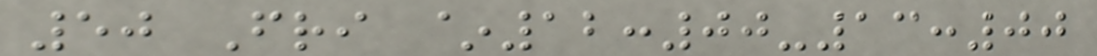50 Fri ~12:00-13:00
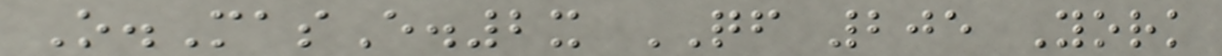O.MasE.2x QF 205 York
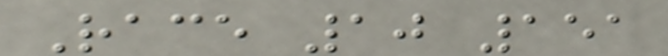Race 10 151
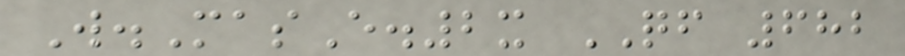W.MasE.2x QF 682
